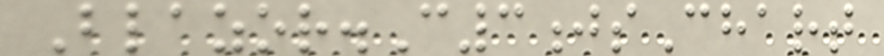Blazor.C3jsChart
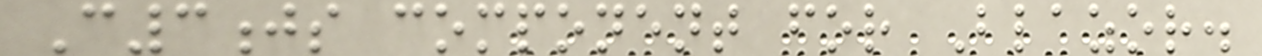C3js component for Blazor.
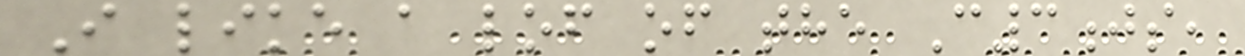I like a lof of the C3js,
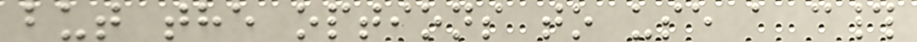but the options to use a c#
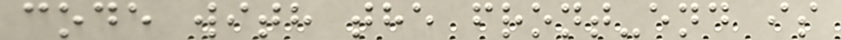code with the front-end is
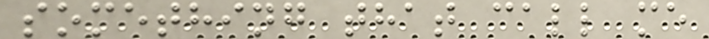something that call me
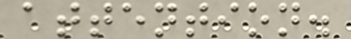attention.
